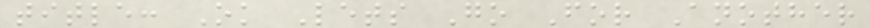title: Ok Lets Go For Another
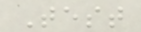Test
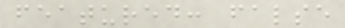featured: false
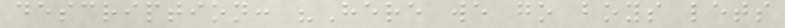description: "Here we go boys lets
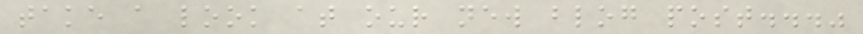take a look at our new blog post..."
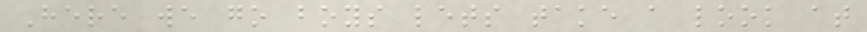Here we go boys lets take a look at
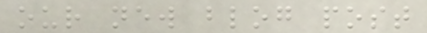our new blog post
